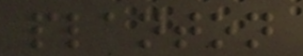planton
